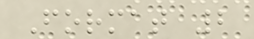Format 2
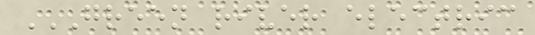GREEN RIVER ELECTRIC
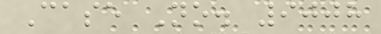Case No. 9008
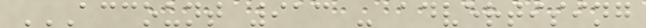ACCOUNT 913 - ADVERTISING
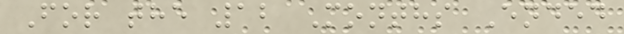For the 12 Months Ended
